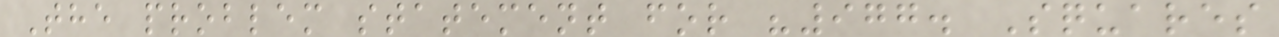The problem statement for "977. Squares
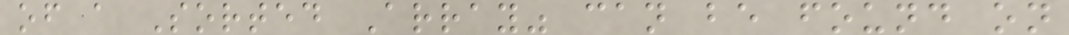of a Sorted Array" can be found on
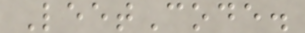LeetCode.
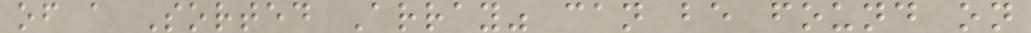of a Sorted Array" can be found on
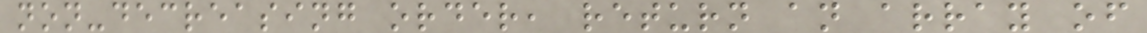non-decreasing order, return an array of
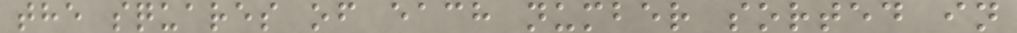the squares of each number sorted in
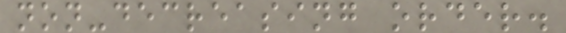non-decreasing order.
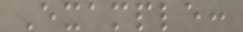Example:
